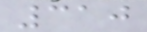310
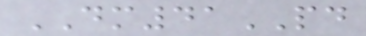DM41PD
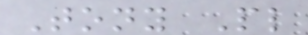Tony Pl
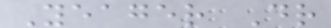Yeager Dr
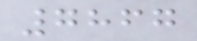7867
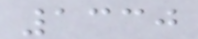1330
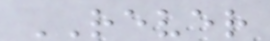REVER
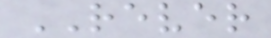REVER
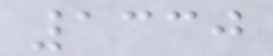1330
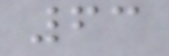63
